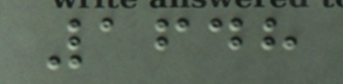1648
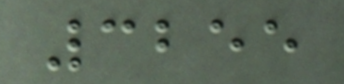3255
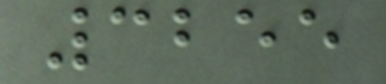3255
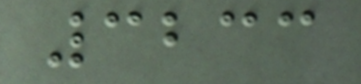3233
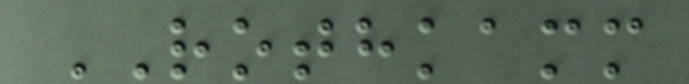ROTHKAMM
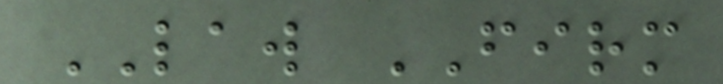LAW FIRM
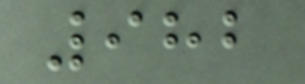982
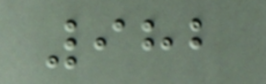982
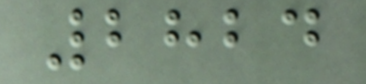2824
